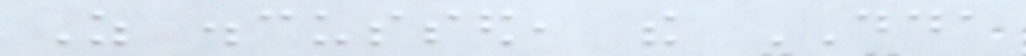As discussed, the DDA
